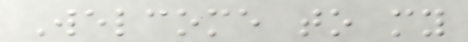Welcome to my
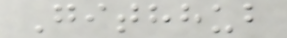Githhub
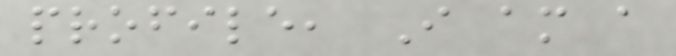profile, I am a
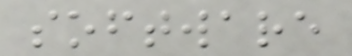software
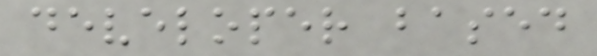developer based
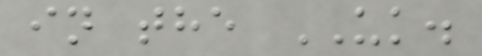in the UK.
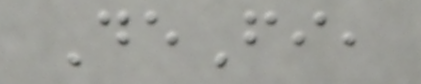DeFi,
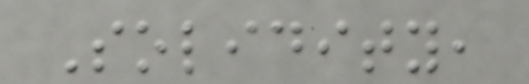Solidity,
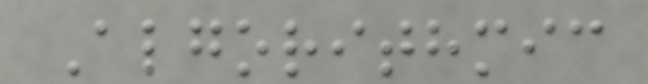Algorithmic
